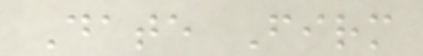Date Firm
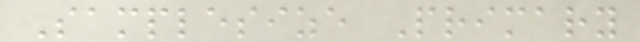Samplesize Primary
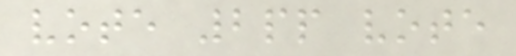vote 2pp vote
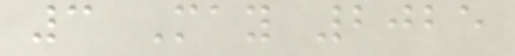3 May 2025
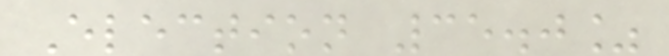Election 35.0%
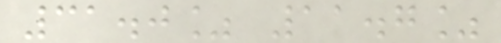31.0% 11.7%
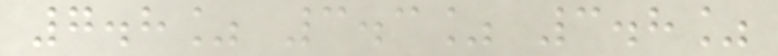7.8% 3.3% 3.8%
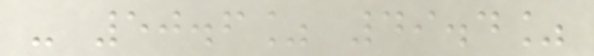- 50.6% 49.4%
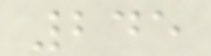245
